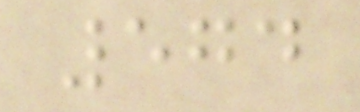574
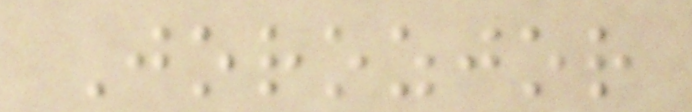Jorozjor
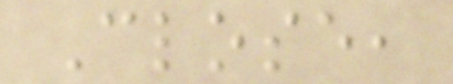Close,
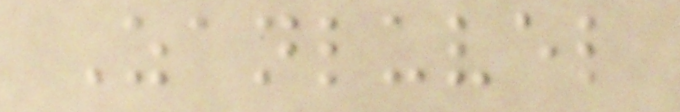Zanluvel
